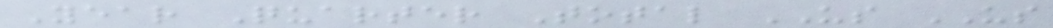Year Quarter Total US US
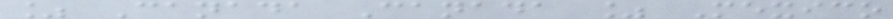% Canada Canada % Mexico
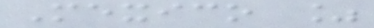Mexico %
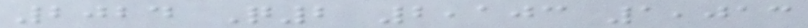2024 Q2 2,103 1,013
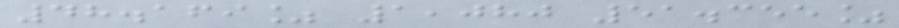48.169% 1,080 51.355%
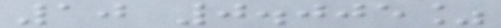10 0.005%
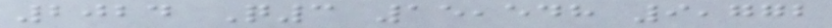2024 Q3 15,548 9,772
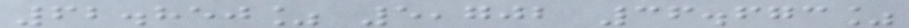62.850% 5,702 36.673%
